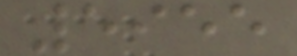5955
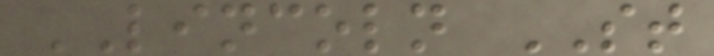LINCOLN ST
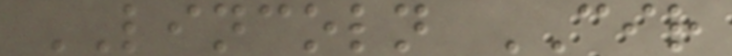LINCOLN CIR
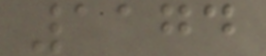1174
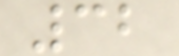32
